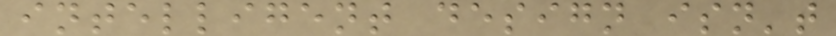intelligent design isn't
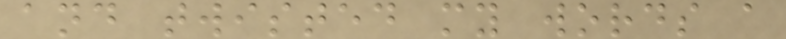and twisted my words a
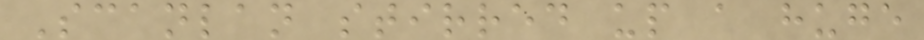Scanlan stirred up a huge
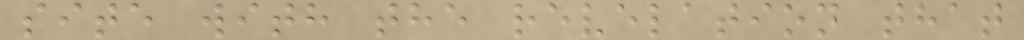site with the revelation that
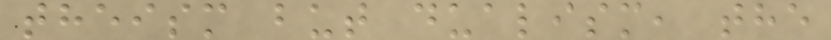theism but dualism, the
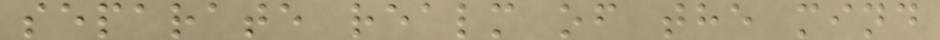separate realm of the mind
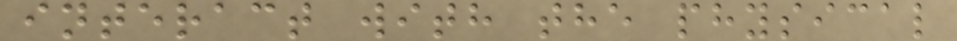interact with the physical
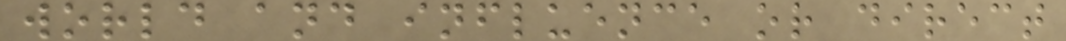world and influence or direct
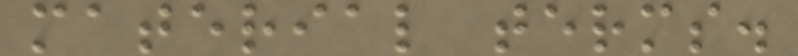material terms.
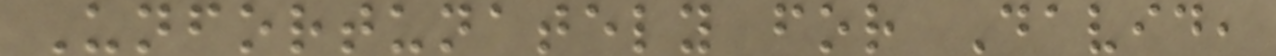Unfortunately for David,
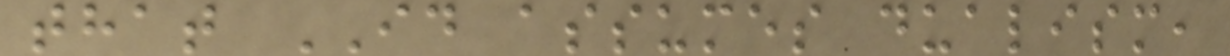that ID assumes dualism,
